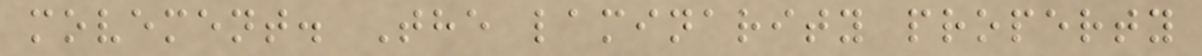movement. The laminarity property
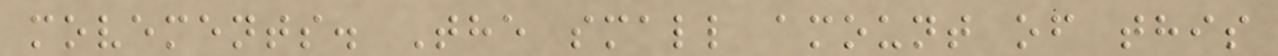movements. The small amount of this
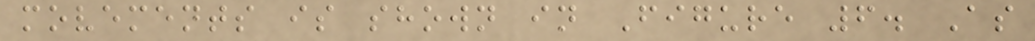movements is shown in Figure 6. As
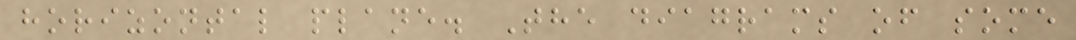horizontal plane. The diagrams of some
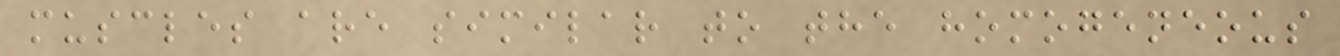muscles are similar to the homogeneous
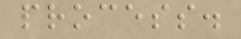process.
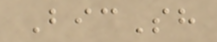BicSh
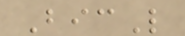BicL
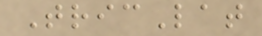TricLat
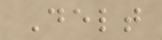Delt
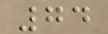74
